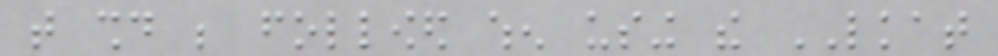that should be followed when using the LKAT
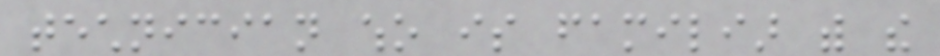technician who is familiar with the
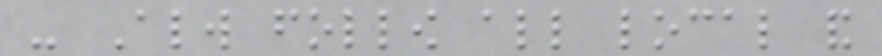- Always follow all local and
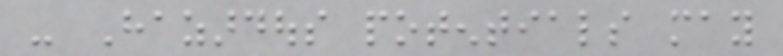- Hazardous potentials may
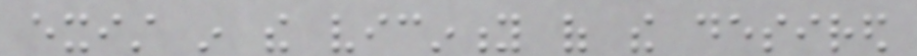exist in the vicinity of the desired
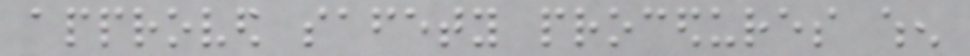approved safety procedures when
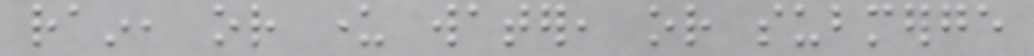rain, or under water, or submerge
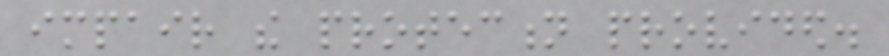impair the protection provided.
